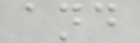and
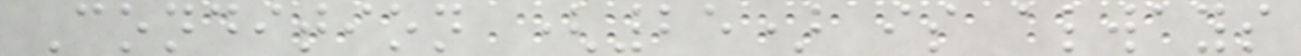Condition (25) is always
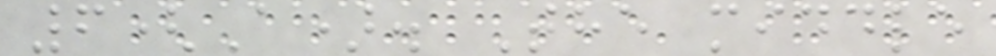6(A). The middle
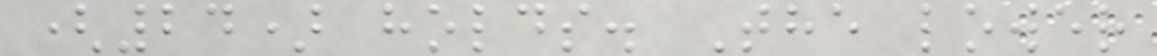(24) holds. The lower
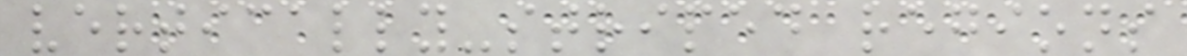vertically-striped regions
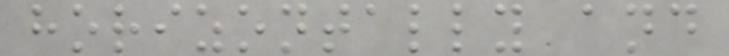horizontally and
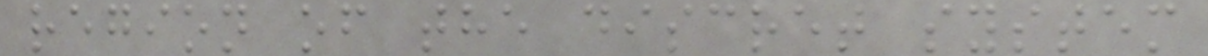region of the discret system
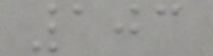103
